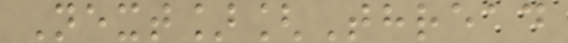Next][Thread
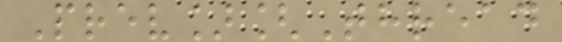Prev][Thread
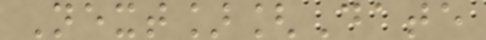Next][Date
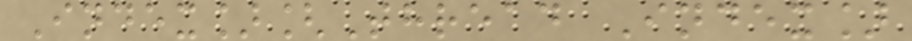Index][Thread Index]
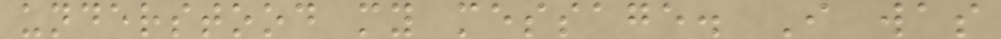understood my message. I was
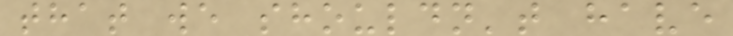that we shouldn't have
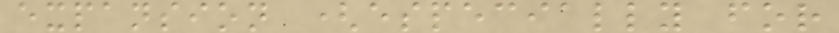expansion (especially for
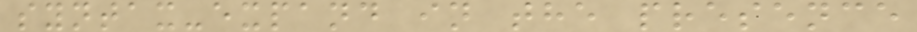syntax-expand in the presence
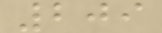209
